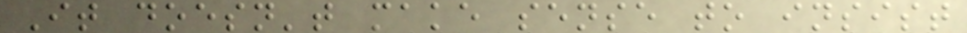It doesn't make sense to insist
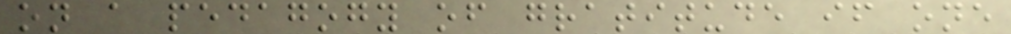on a pedagogy of gratitude if one
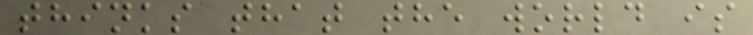thinks that the world is
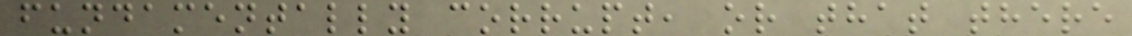fundamentally corrupt, or that there
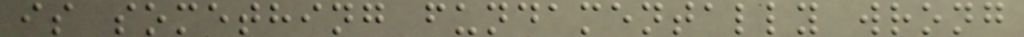is something fundamentally wrong
